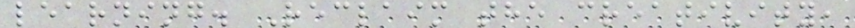learning. Reclaim the creativity,
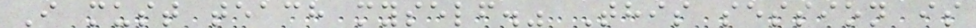I must teach myself." This session is
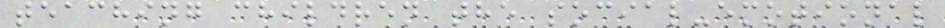teaching children the social-emotional
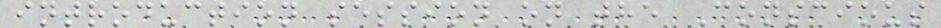introduction session on the Conscious
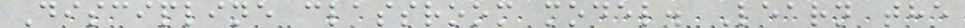Discipline classroom model. Learn the
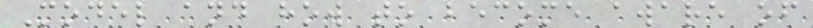Model and how to become aware of
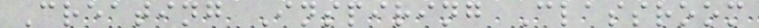Creating Inspiring Classroom
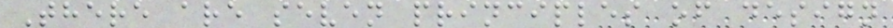There are seven principles of design
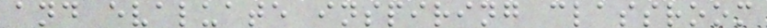and evaluate inspiring classroom
